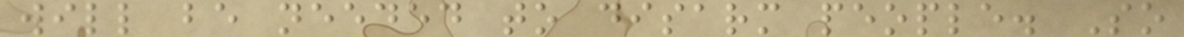will be needed to disarm people. So
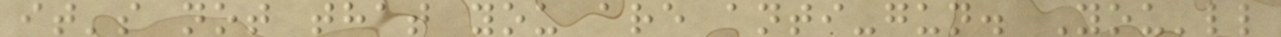it's not that you are anti-gun. You'll
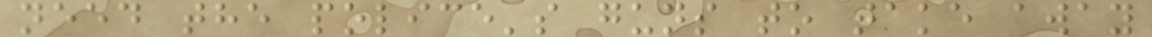need the police's guns to take away
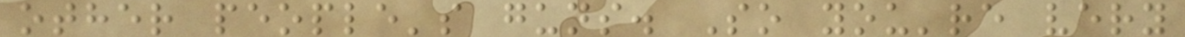other people's guns. So you're very
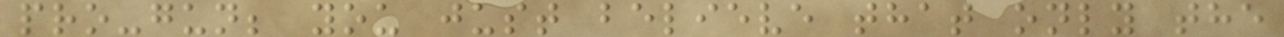pro-gun; you just believe that only the
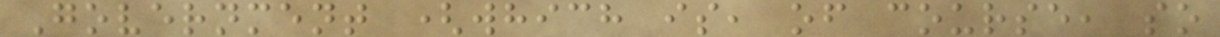Government (which is, of course, so
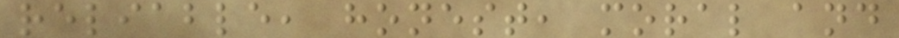reliable, honest, moral and
